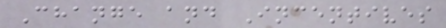Change and Incentives
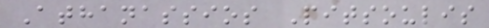Athanassios Pitsoulis
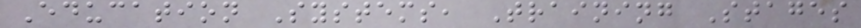Education Systems, Training Stages
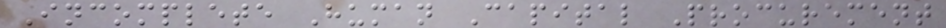Incomplete Human Capital Procurement
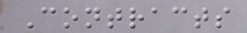Contracts
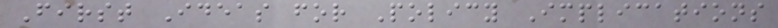First Ideas for Policy Implications
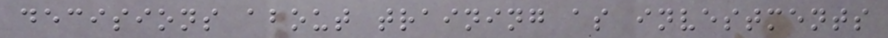decisions about training as investments
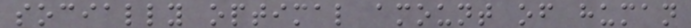socially optimal amount of human
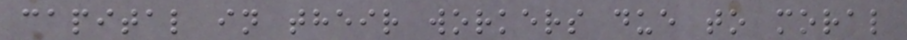capital in their workers due to moral
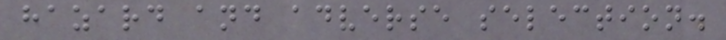hazard and adverse selection.
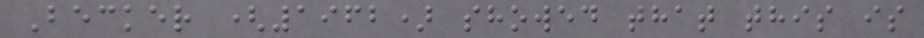Becker (1962) showed that this is
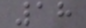18
